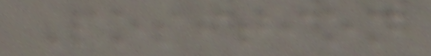Position
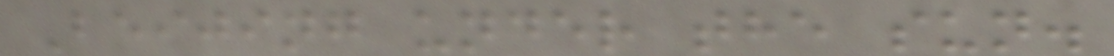Beijing under the sun.
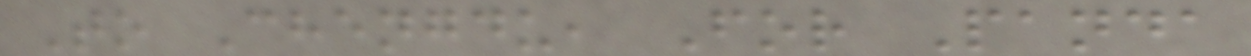To Chengdu, For Panda
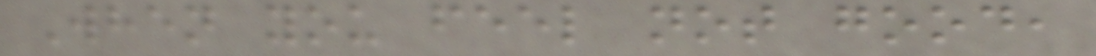When you feel not good,
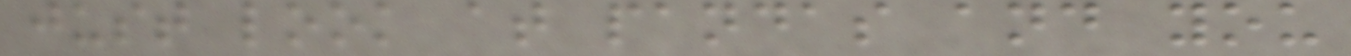just look at pandas and you
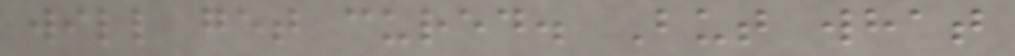will get cured. But what
